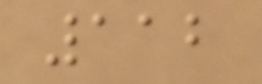112
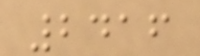2416
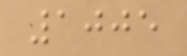1005
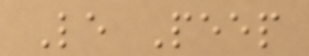Le Peep
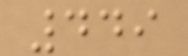449
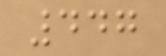447
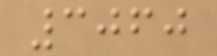3060
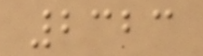2323
